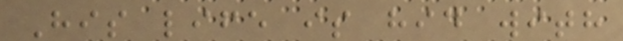His life is hid with
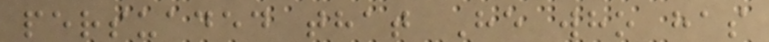persuaded that He who has
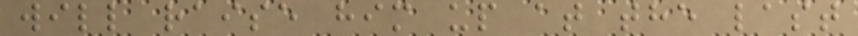will raise him up at the last
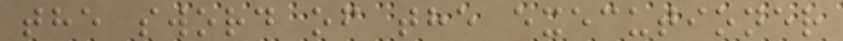the sword of the executioner
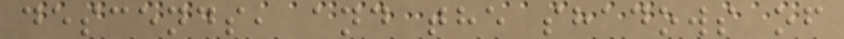descends, and the shadows of
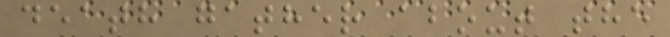death gather about the
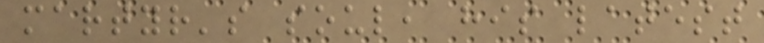martyr's soul, his latest
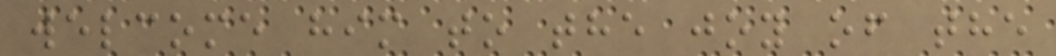welcome him to the joy of the
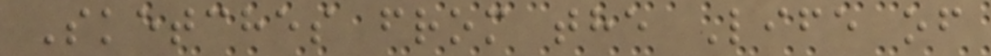Sketches from the Life of
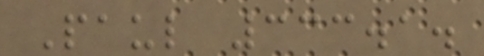Paul 333.1.
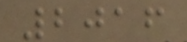2016
